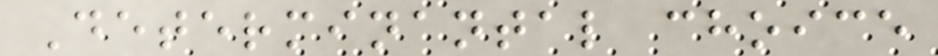Determinantal choice
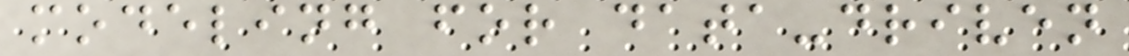modeling for data-driven
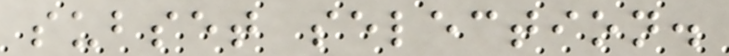subset selection.
